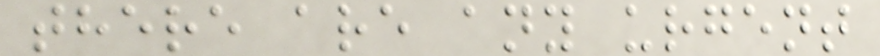there are any urgent
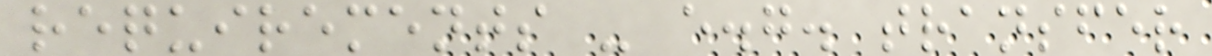requirements - e.g. transfer
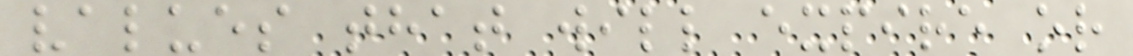values that will expire or
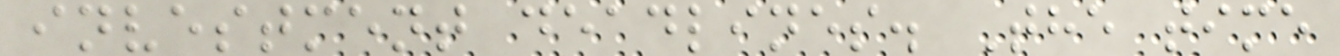investment deadlines. The time
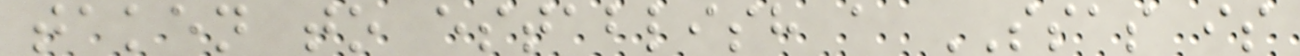taken to establish a SSAS is
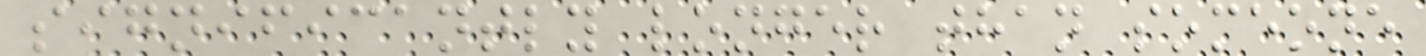significantly longer than someone
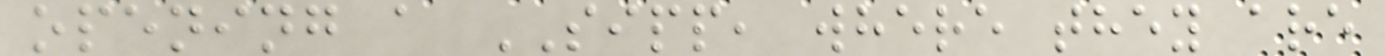opening a SIPP, where they are
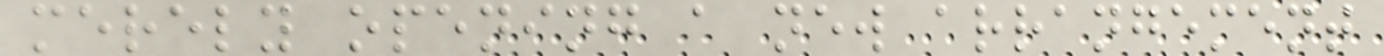merely opening a new arrangement
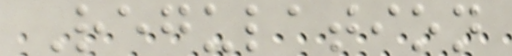Regulation
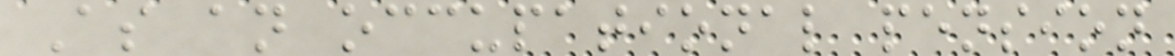As an occupational pension
